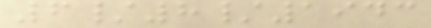6/8/1943
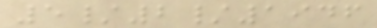5/2/1946
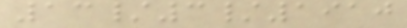13/3/1910
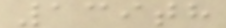139th
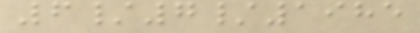6/7/1985
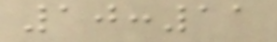10:11
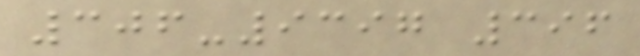306-9397 396
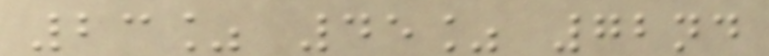23% 45% 72nd
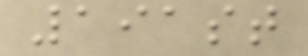191st
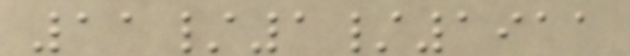11/1/1911
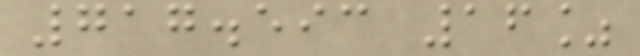717.593 16%
